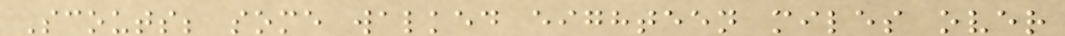Scouts; some walked eighteen miles over
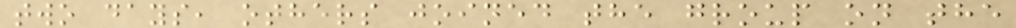two days, others joined the group on the
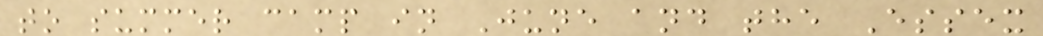to summer camp in June and the Essex
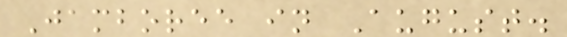Jamboree in August.
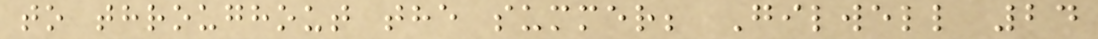to throughout the summer; Gilwell 24
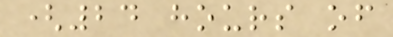(24 hours of
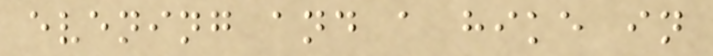evening and a hike in
